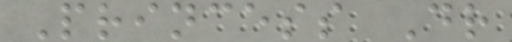Princess Dr
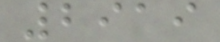2919
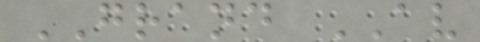GRAND AV
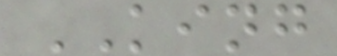KING
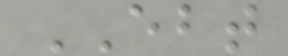EBT
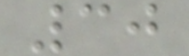30
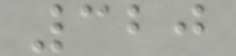320
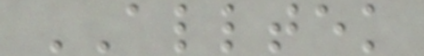ALLTEK
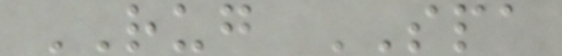RUG SPA
